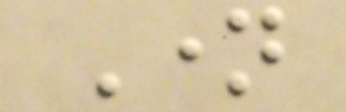Name
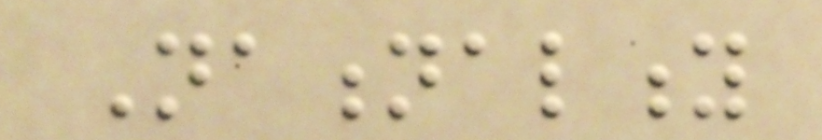Nationality
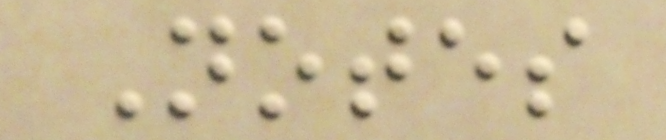Notes
